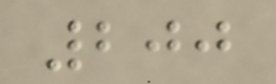200
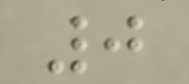0
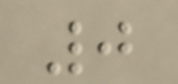0
